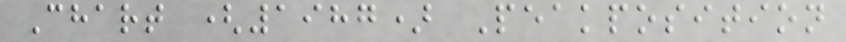Chart (1987) Peakposition
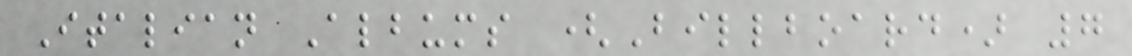Italian Albums (Billboard) 7
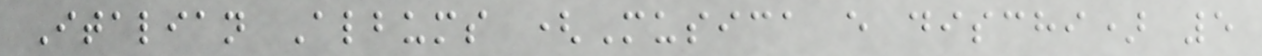Italian Albums (Musica e dischi) 5
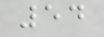54
